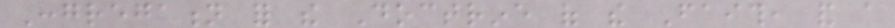Congregation for the Doctrine of the Faith, and a
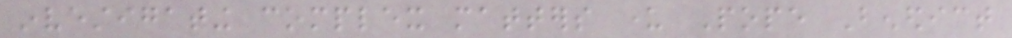investigating complex matters under Pope Benedict
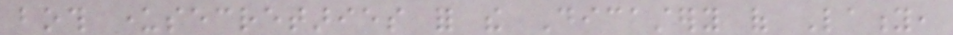both undersecretaries for the Dicastery of Laity,
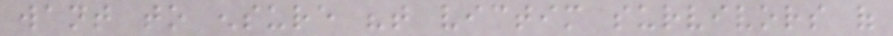want to ensure "that victim survivors of
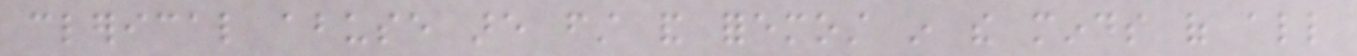clerical abuse are first and foremost in the minds of all
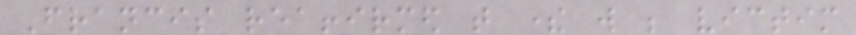Francis reaffirmed that there will be victim
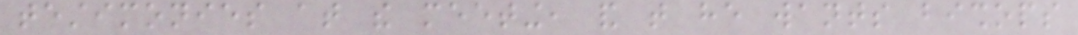testimonies at the meeting, and that he wants bishops
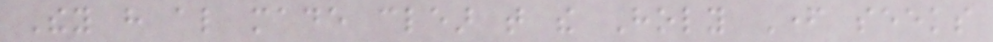They have also made clear that the Holy Father seeks
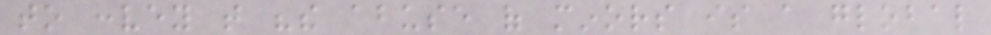to convey that "the abuse of minors is a global
